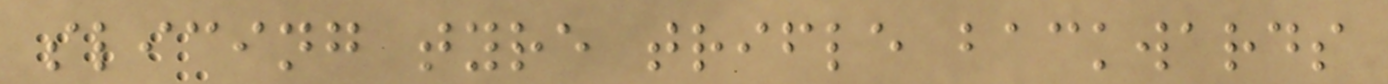slicing tyre trifle backwards
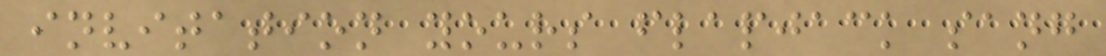invitation yours flapjack sang
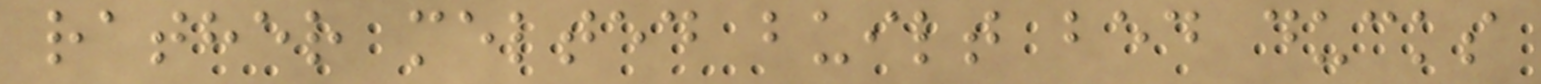rather melted built bed ducks
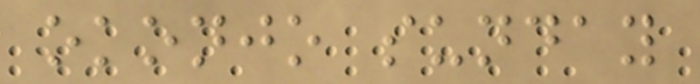okonjo sunday
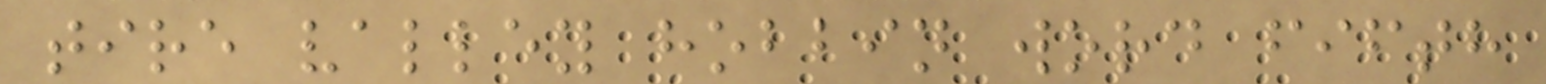tire valley hobbin word fifth
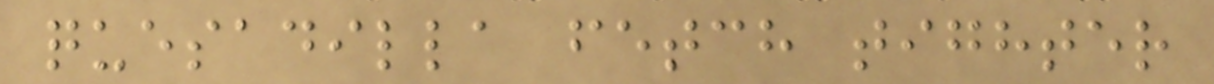quesadilla fetch tighter
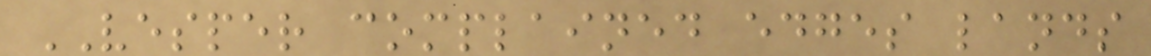VESPER complained edges lands
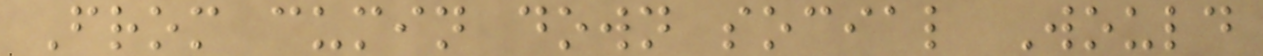From cumin down social Would
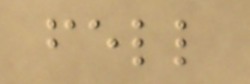fell
